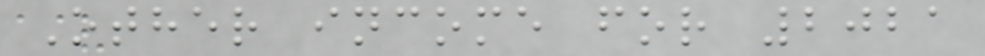Other income for 2021
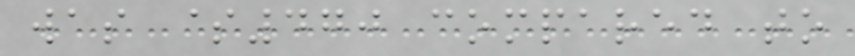was $470 compared to
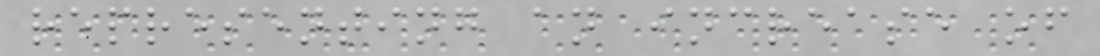representing an increase of
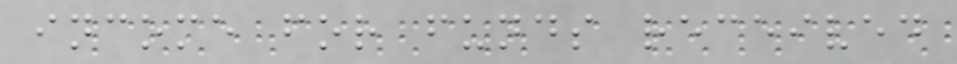income for funds received
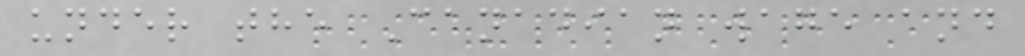under the Canadian wage and
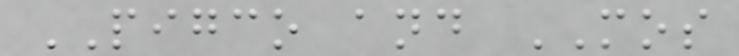PIGCO and MOS
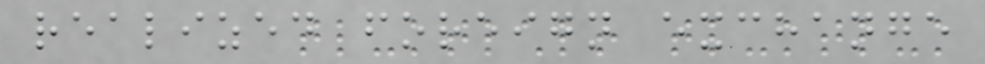realized foreign exchange
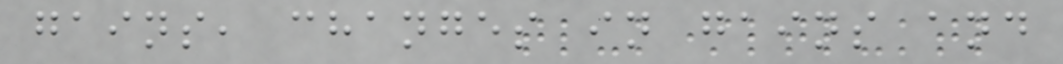gains, changes in gains and
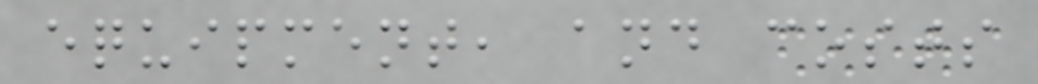equipment, and costs
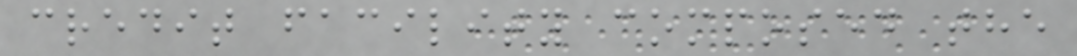credit facility composed the
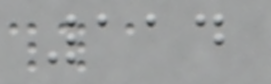114
